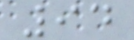94
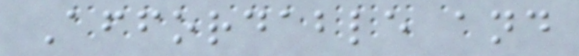Affordable and
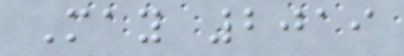May 2019
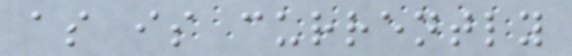as is currently
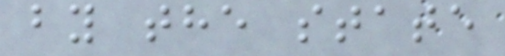by the state
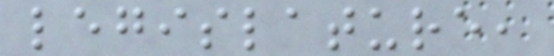legislature,
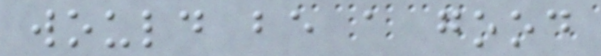would be a good
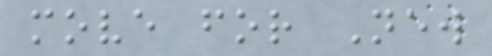move for New
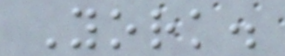York.
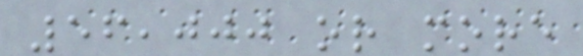56,000 or more
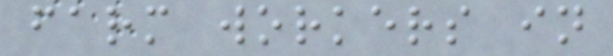farm workers in
